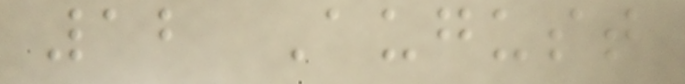12 August
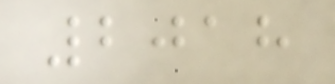2018
